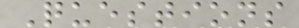Questions
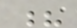?
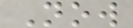Now
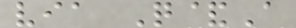via Q&A
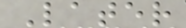Later
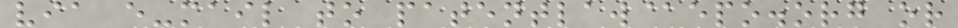via e-mail to patentlaw@epo.org or
